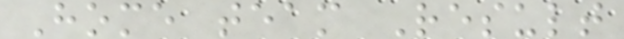Home team Result
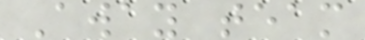Away team
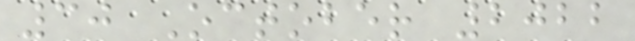30 October 2022
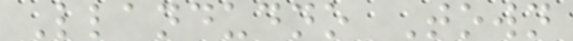Llandudno Town
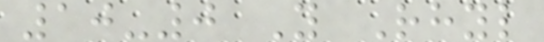10-0 Y Rhyl
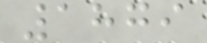1879
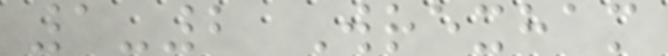1-2 Wrexham
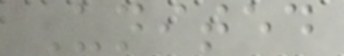United
